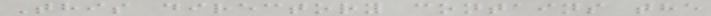This directory contains the
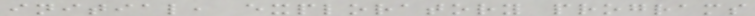initial, exploratory programs
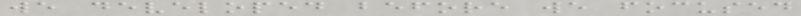we developed before we focused
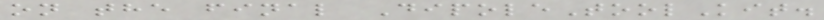on the final DipoleToolKit.
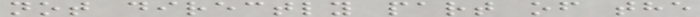not directly part of the
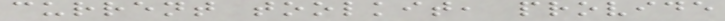current toolkit, provide
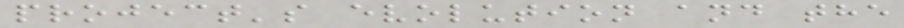project's evolution and the
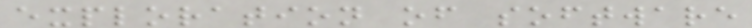exploration of software
